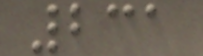231
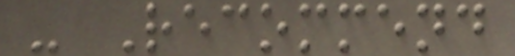- Recommend
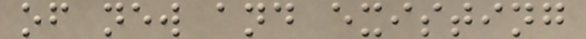of new and existing
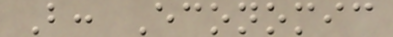B: Economic
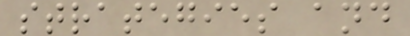strategies and
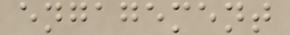engagement
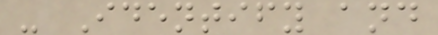- Identify and
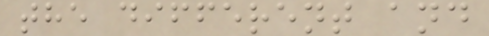the different and
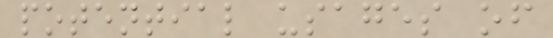potential usages of
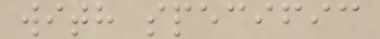with specific
